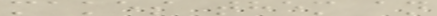makes them an
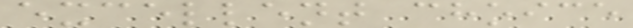excellent choice
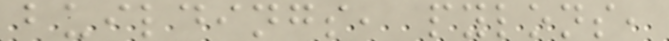buildings, pylons,
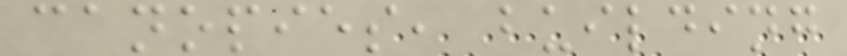canopies, building
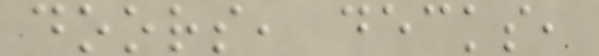doors, decks,
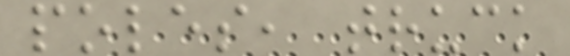poles, truck
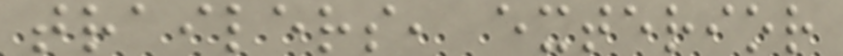trailers, exterior
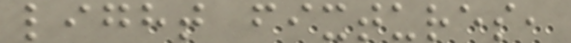light fixtures,
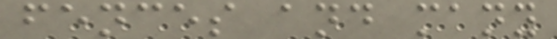fences and many
